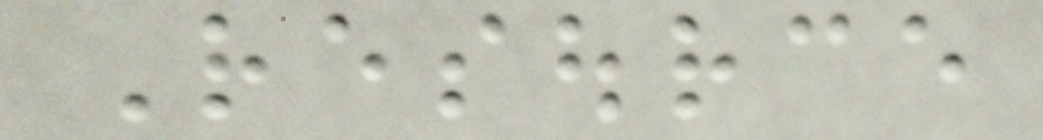Resource
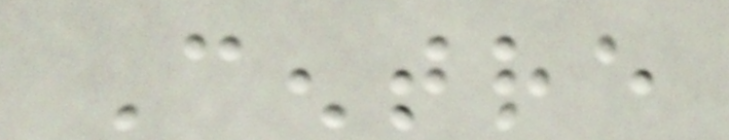Centre
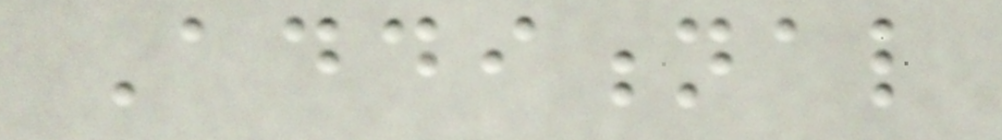Additional
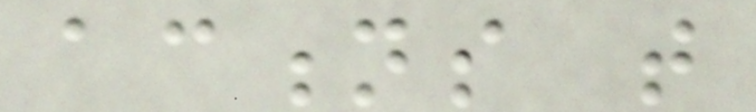actions that
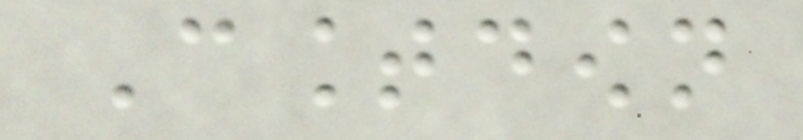Countdown
